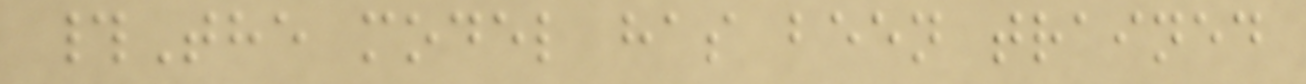#The model has been trained
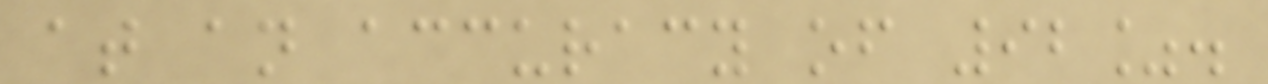at an accuracy of 92%.
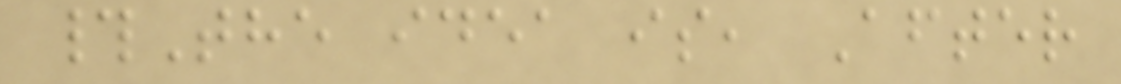#The idea is, After
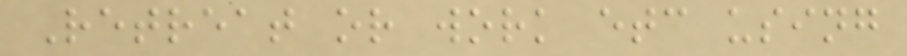Retreat or work etc using
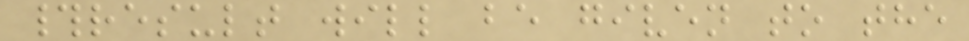#result will be given to the
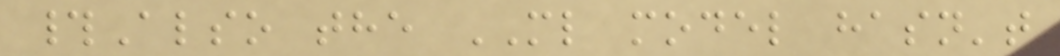#Also the ML model hasn't
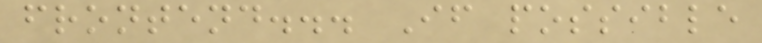frontend... If possible
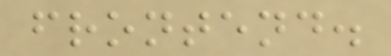frontend.
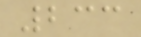233
